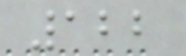122
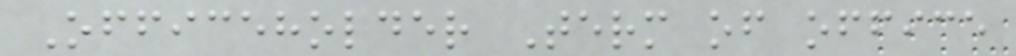Officeholder Term of office
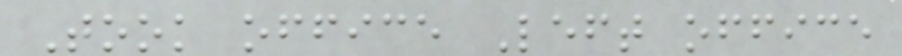Took office Left office
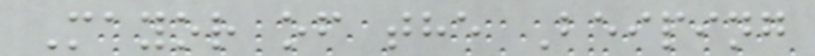Mayor of the Beiping
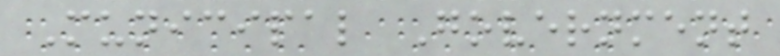Municipal Government
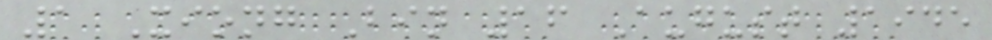1 Xiong Bin 16 August 1945
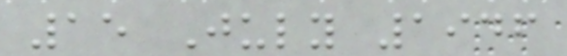15 July 1946
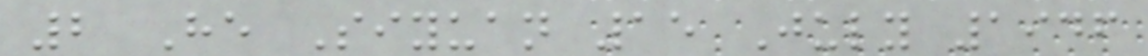2 He Siyuan 15 July 1946
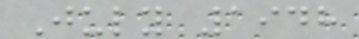July 1948
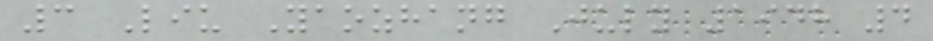3 Liu Yaozhang July 1948 4
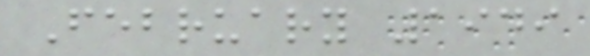February 1949
